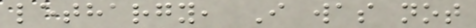lethargy, I was not
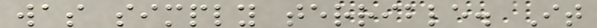was simply terrible. It
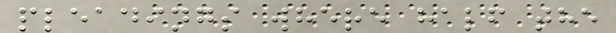pleadings where half the
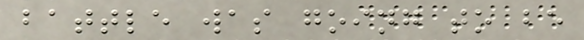battle was going to be
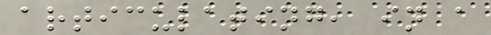articulating, in a
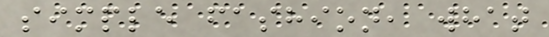simple fashion, what
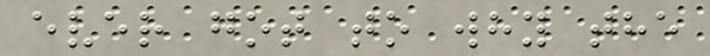ever got to why the
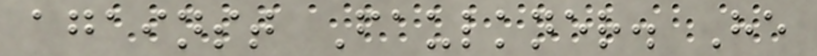against Faulkner. He
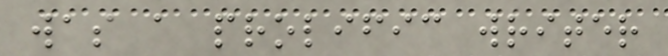was a prolific writer
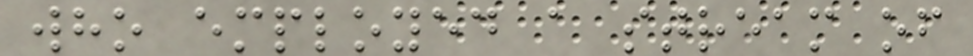who employed a stream of
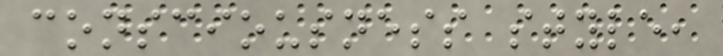consciousness style,
